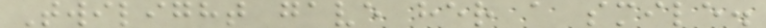Twilight gave her a smile.
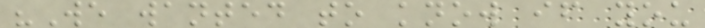"We wanted to know if you
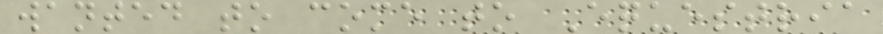wanted to come to Equestria
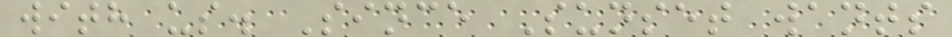with us. Since Sunset wants
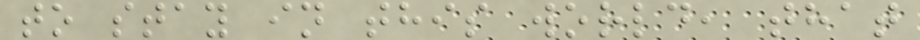to stay in this world, that
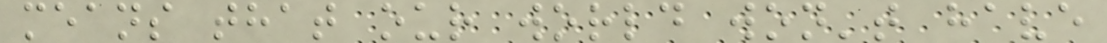means that our world won't have
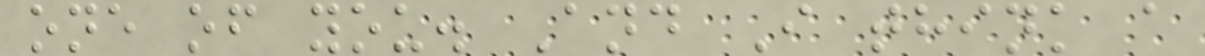one of you. And I think a
